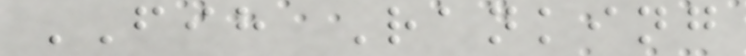FIH Ranking
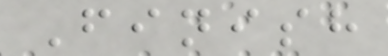Finish
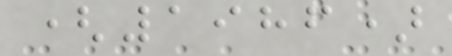(1986)
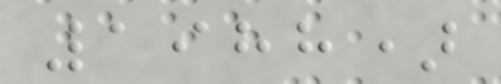1988)
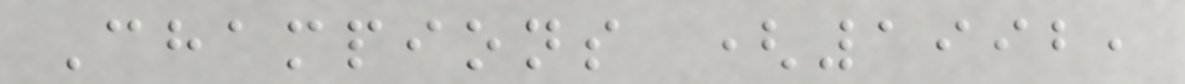Champions (1992,
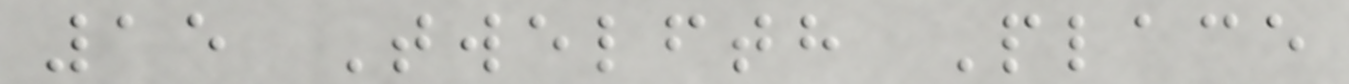15 Twelfth Place
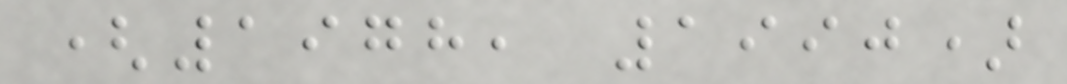(1978, 1990)
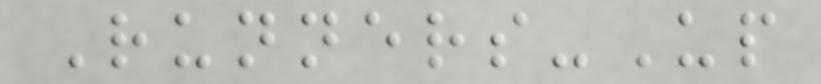Runners-Up
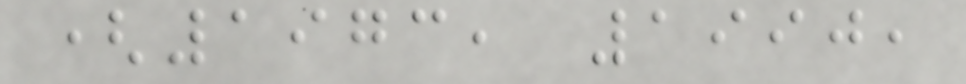(1973, 1990,
